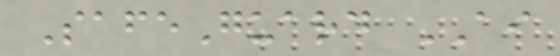SafeGuard AI
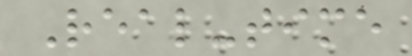Real-time
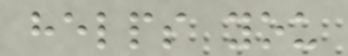helps you
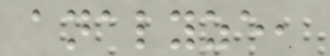analyze,
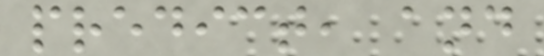predict, and
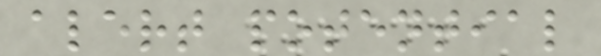alert potential
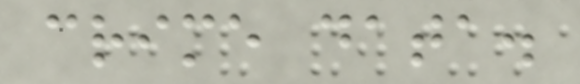crime data.
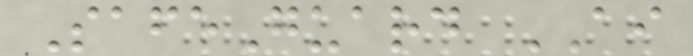SafeGuard AI
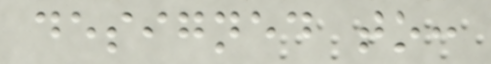designed to:
